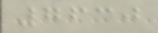7630
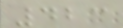423
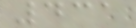431
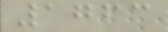1763
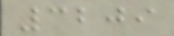3209
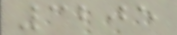3205
